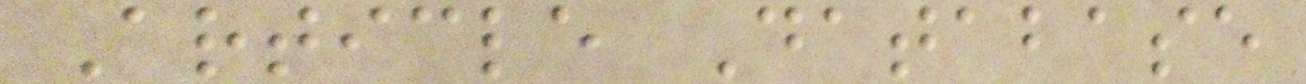Article Database
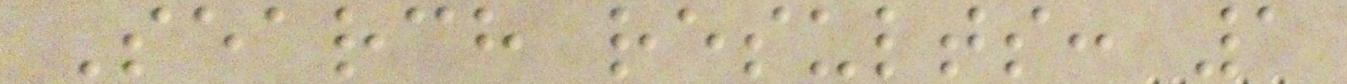Search results: 1
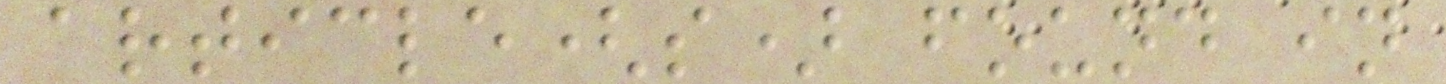article(s) found in
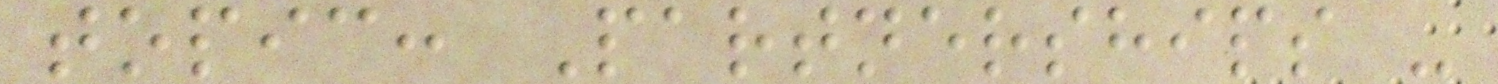topic: Partnerships -
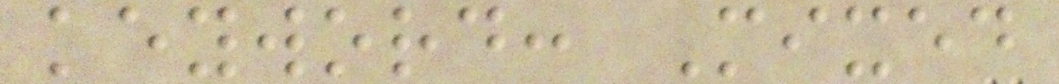keyword: Mixed
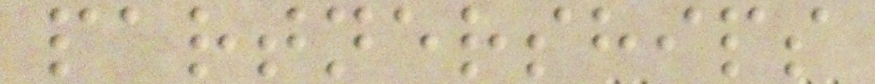partnerships
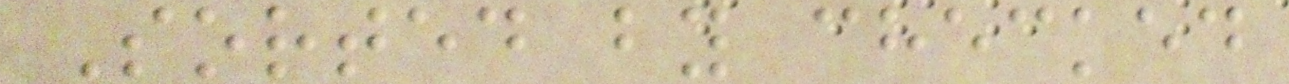Sorted by checked
